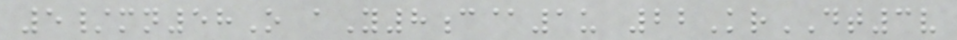5/mn58O aY8c@1u 22KrDT3v
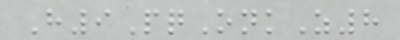H9PqOnkZ8
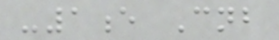-1e Cnb
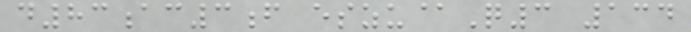d83ac3f eszu@Q3 134
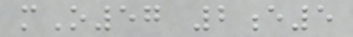mO57 2e5
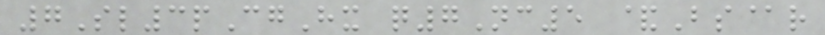7Sl3pCgHx q7Nc5 &Bs@r
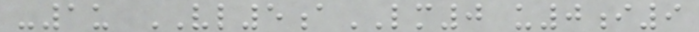-1u VL5aLM0 u0i9
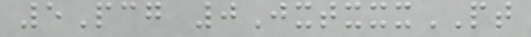5Pcg 0JxtxxxPT
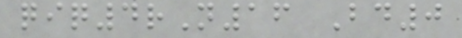qiq4rN16 Bd0
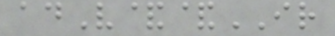adV&&IR
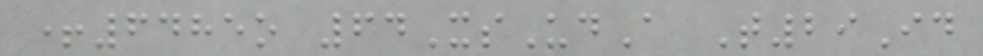+6485o 64XsUdA T29Id
